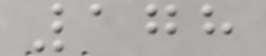178
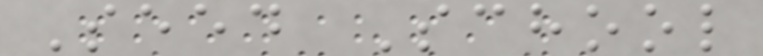Seed School
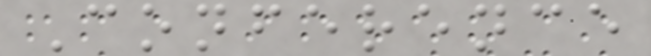Conference
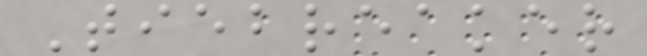Tiebreaker
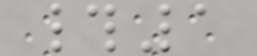#1
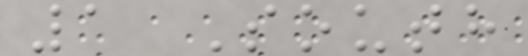1 South
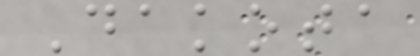Dakota
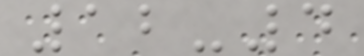12-4
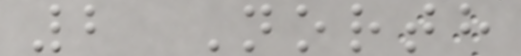2 North
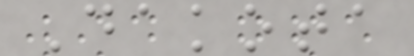Dakota
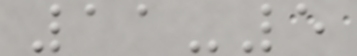11-5
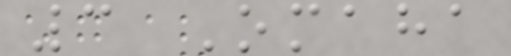3 Omaha
